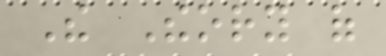The Theory of
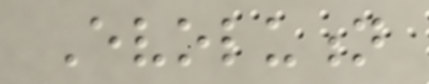Evolution
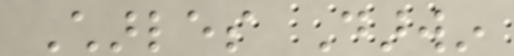Charles Darwin
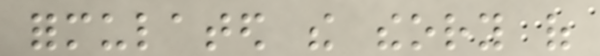formulated the theory of
